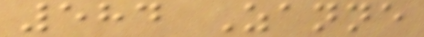584 Zanne
